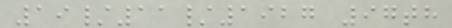19/11/1927 97th
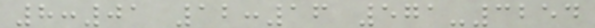8:01 12:16 571-3254
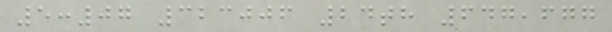5:07 323006 24th 647,677
